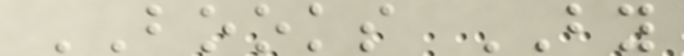BOOKS BY
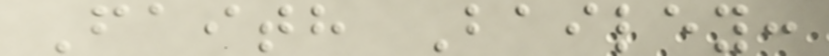Faith Bailey:
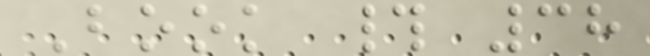Book # 38
